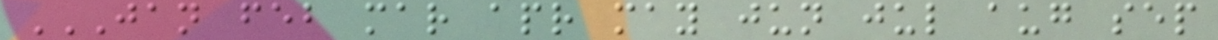JAN FEB MAR APR MAY JUN JUL AUG SEP
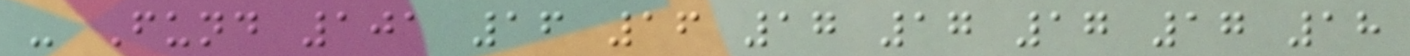- Fund 101 16 16 17 17 17 17 18
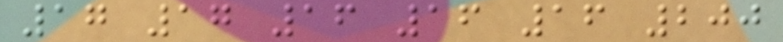17 17 16 16 16 200
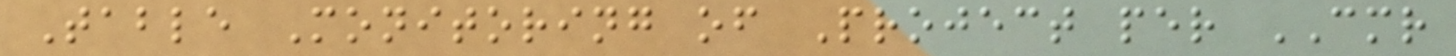Table Monitoring of Project per CMR
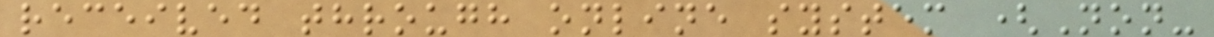received through online system (Non-
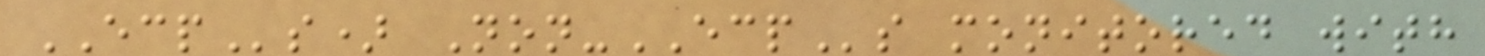ECPs) Non-ECPs monitored with
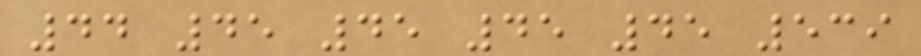44 45 45 45 45 539
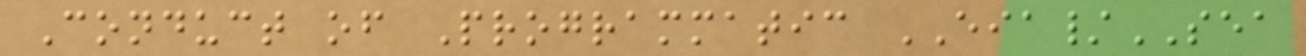Conduct of Programmatic EIA/SEA
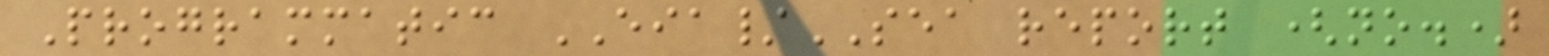Programmatic EIA/SEA report (no.)
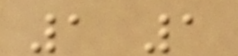1 1
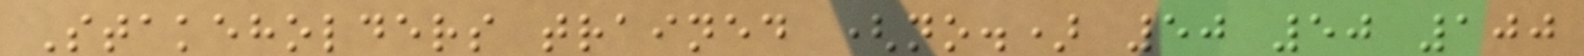Stakeholders trained (no.) 50 50 100
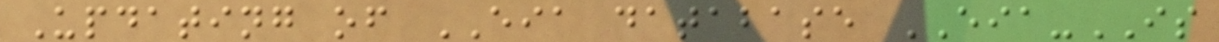Updating of EIA database EIA-IS
